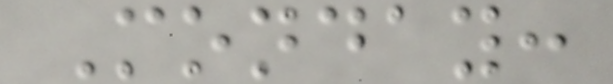Monday:
